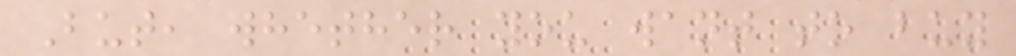But, whether you want to buy
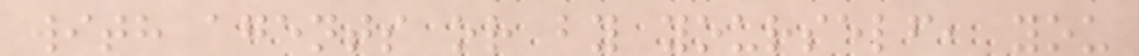with agents or by yourself, you
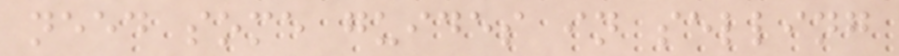need some guides in selling
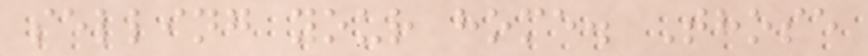selling your home. Those
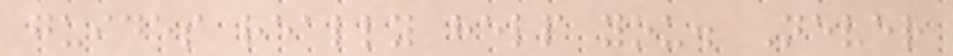guides really help you. Never
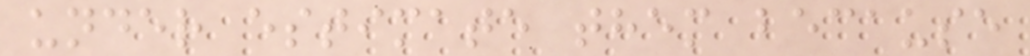under estimate them because
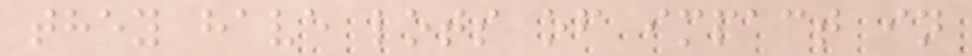they have lots of impact in
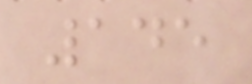145
